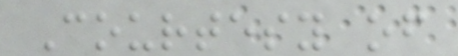Courtesy of
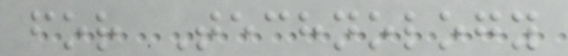for Technology
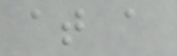at a
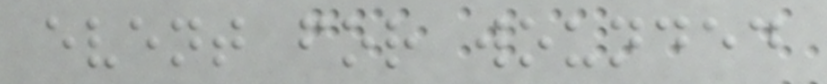event for wounded
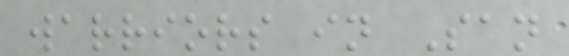warriors in San
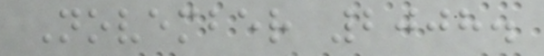November 2008.
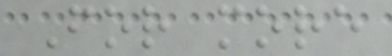For more
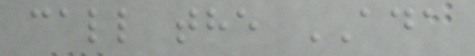call the ADA
